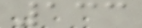133
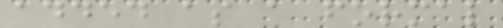added as a formal
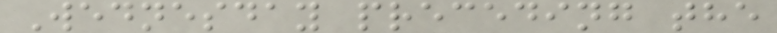Wednesday preceding the
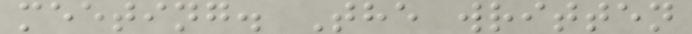meeting. The written
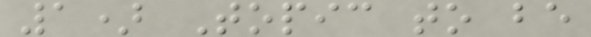1) Topic to be
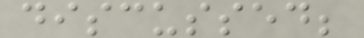discussed;
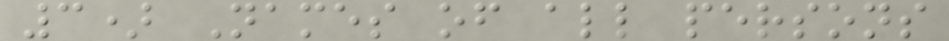3) Names of all persons
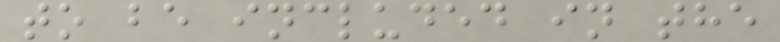to be included in the
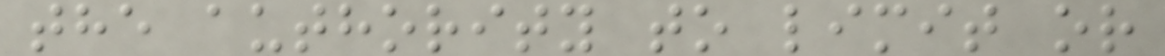the authority to limit or
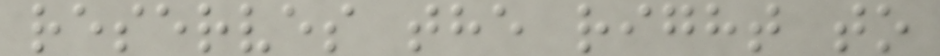reserves the right to
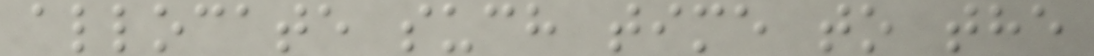allocate such time to the
